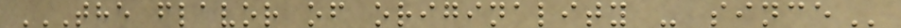THE FLAVOR OF ORIGINALITY - SINCE
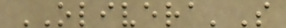OLIVERA'S
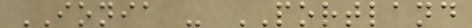IONIA - PORTLAND
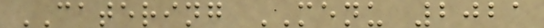CATERING MENU 2021
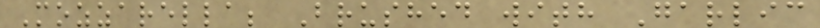Mozzarella; Brushed with Garlic
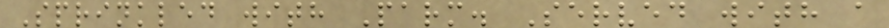Sprinkled with Parm. Served with a
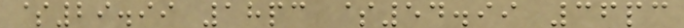$29.99 18pc $54.99 36pc
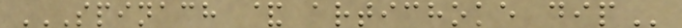SPINACH & ARTICHOKE DIP
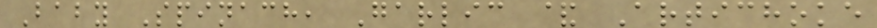Baby Spinach, Garlic & Artichoke
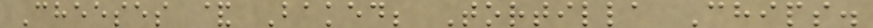Cheeses & Baked; Tortilla Chips.
